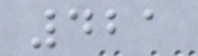421
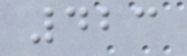423
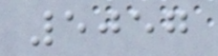5057
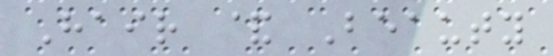Hair & Beauty
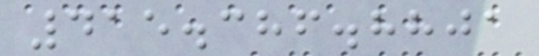415.386.8801
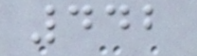442
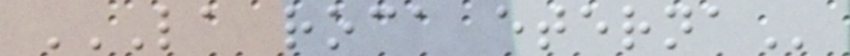LA ROCA ETERNA
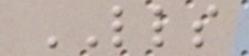LLS
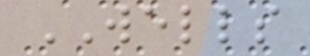WELLS
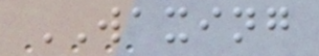WAXING
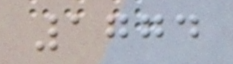1774
